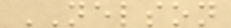NELSON
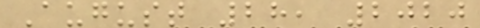August 28, 2020
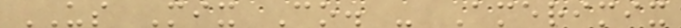US Mix Co. - Amerimix
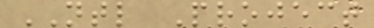NTL Project
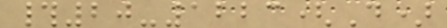#20-1223(D)
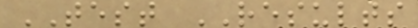TEST RESULTS
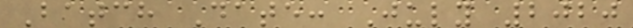Batch Date: July 2020
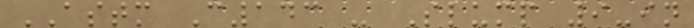ASTM C143 - Slump 9-in
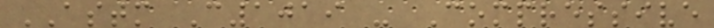ASTM C1019 - Compressive
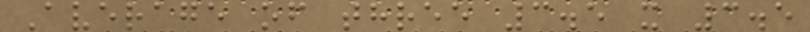Average of three 3.5 x 3.5
